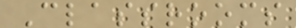Classrooms
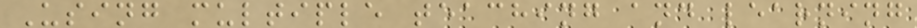Using multiple teaching and learning
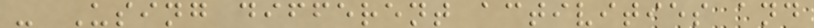- Using different activities and
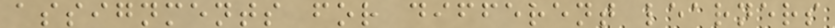assignments for different learners
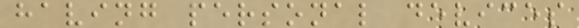having personal devices
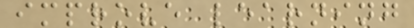improve learning
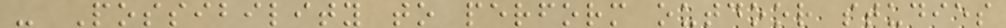- Possibility to perform outdoor studies
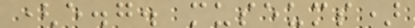(e.g. museums)
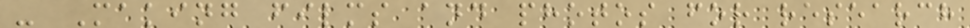- Making films and photos for research
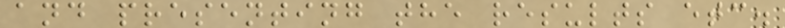and presenting the results etc.
